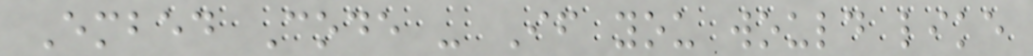Embed Code - If you would like
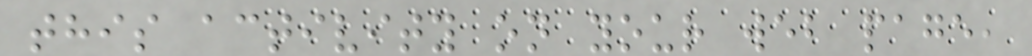this activity on your web page,
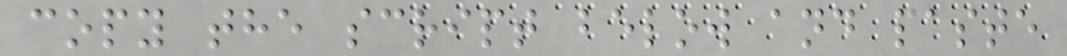copy the script below and paste
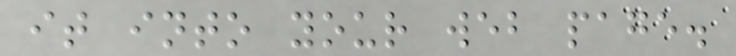it into your web page.
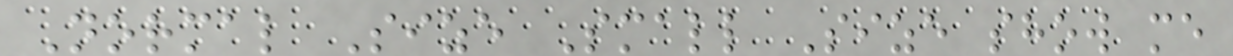Normal Size Small Size show me
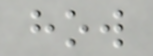how
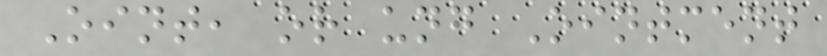Oint, or ung Ointment
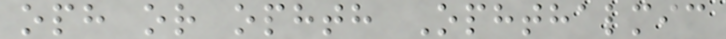oph or ophth Ophthalmic
